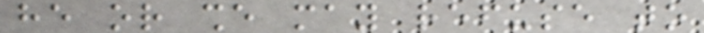he or she may refuse to
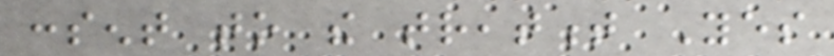consent to the treatment Yes
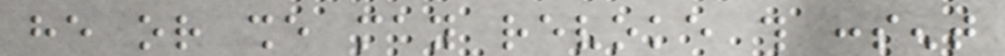he or she may revoke this consent
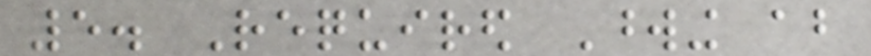5. Required Wording about
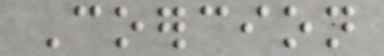Coercion
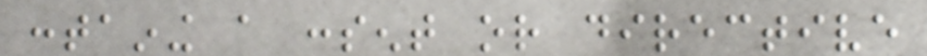containing a consent or directive
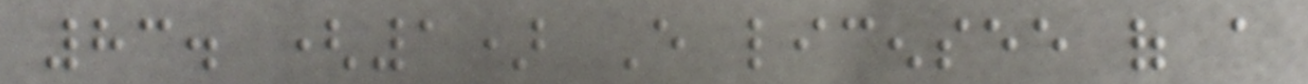83. (1) Every licensee of a
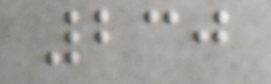230
